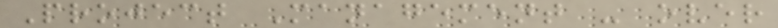Project Management - over
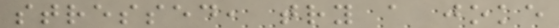stressed, try a joke
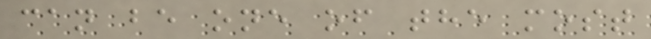can be one of the most
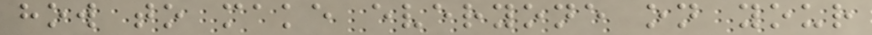how to make everyone on your
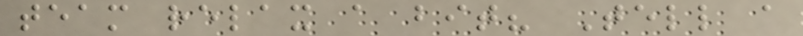team relax a bit? Tell a
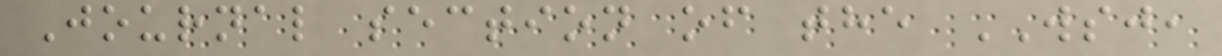Journal section of the WSJ,
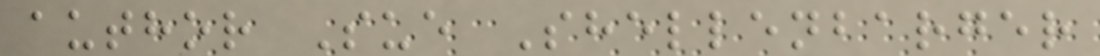author Sue Shellenbarger
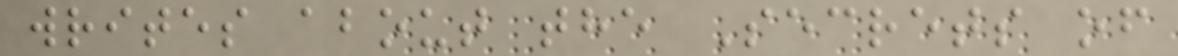writes about the Secrets of
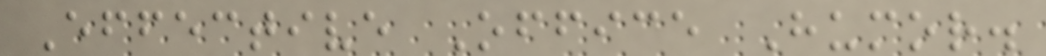Effective Office Humor.
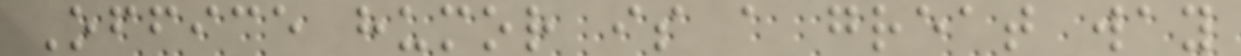Office humor is a great way
